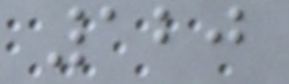120
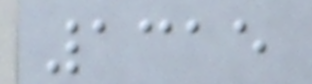1315
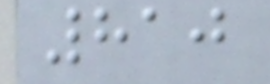810
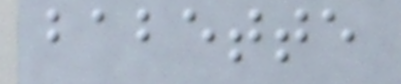babette
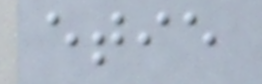etie
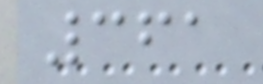361
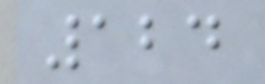124
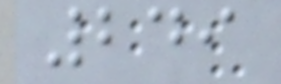249
